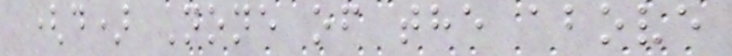(d) None of the above
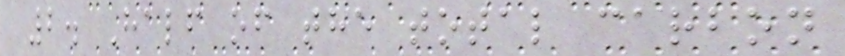2. Half of the total carbon
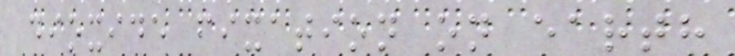dioxide fixation on earth
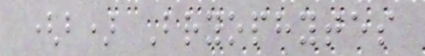(b) Bryophytes
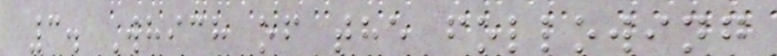3. Which of the following
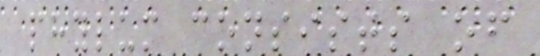phylum consists of
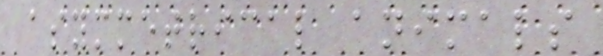asymmetrical animals
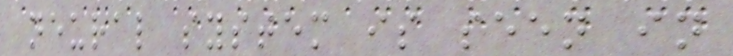neural system is seen in
